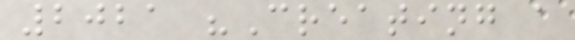2021 "Creating a
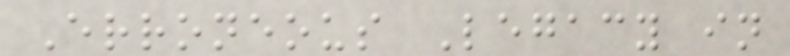Erroneous Legacy in
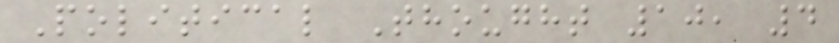Political Thought 10, 4
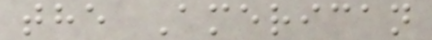the American
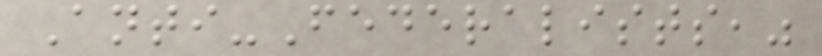Anti-Federalists,"
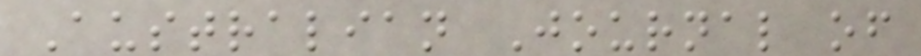Australian Journal of
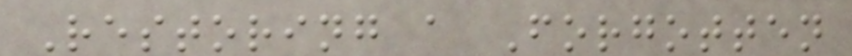Restoring a Forgotten
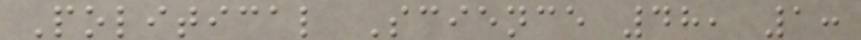Political Science 48, 1:
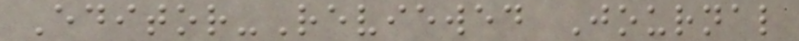Editor-Reviewed Journal
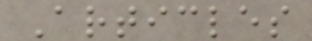Articles
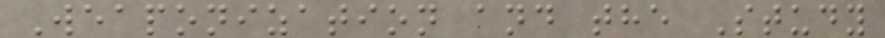Weaponization and the Study
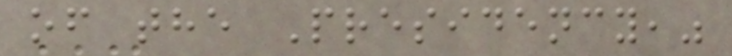of the Presidency,"
